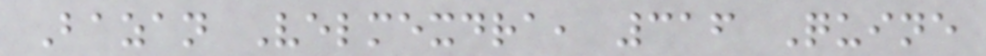Bazan Velmexdra, 316 Quine
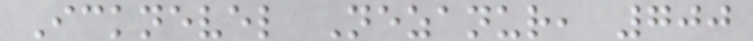Icknevel Nezanur, 700
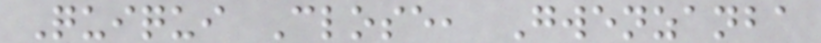Quiqui Close, Gwenzanba
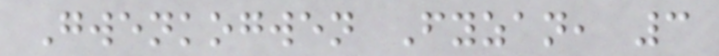Gwenkogwen Fyzan, 3
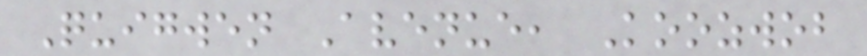Quigwen Avenue, Koozwob
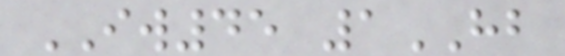IW45 1HB
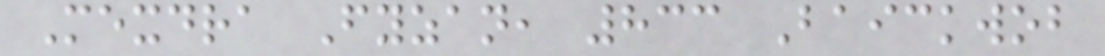Mexdra Fyzan, 833 Baickwob
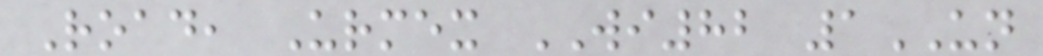Road, Urmex WI82 1UN
